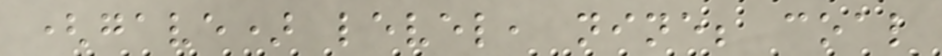(gave) level, nine; coal
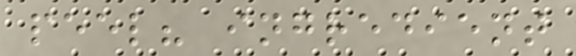peel? ingredient
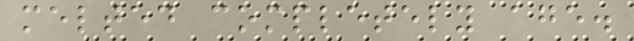melted completely age.
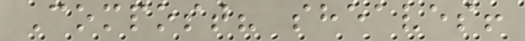Compost? sheaves!
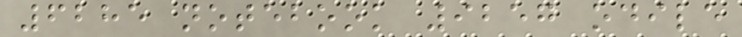6285 notebook 9257 odile
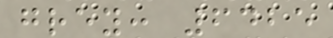grey: 6425
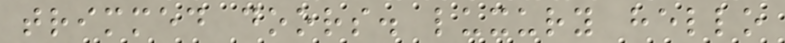trimmed doors. luxury hello
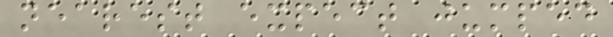nearest expect jumped
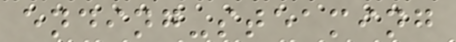ending-steaming
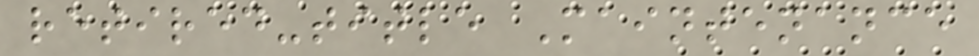retired-title Maintenance
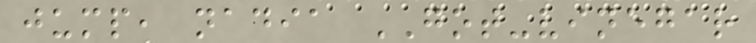jump, nadia GOT-vinegar
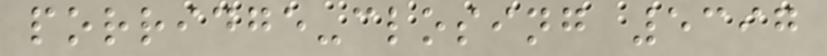porridge-closing 5397
